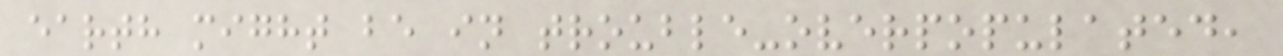earth might be in trouble-overpopulated,
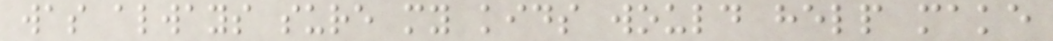was always sure my kids would help make
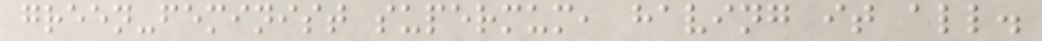green-feminist supermum, having it all.
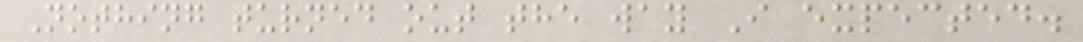Nothing turned out the way I expected.
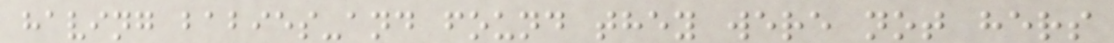having babies-and found they were not hers
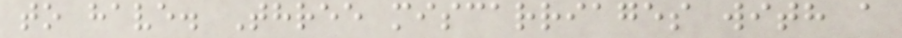to have. Three miscarriages with a
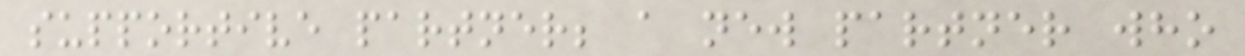supportive partner; a new partner who
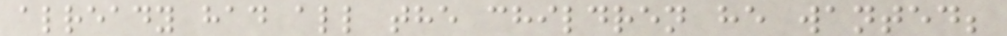already had all the children he wanted;
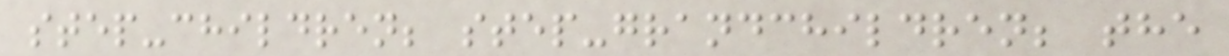step-children; step-grandchildren; the
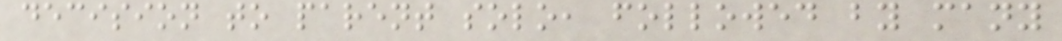decision to parent solo, followed by many
